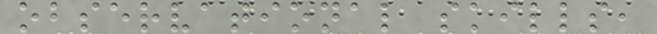observational skills,
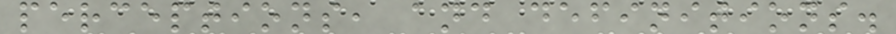perceptions, and definitions.
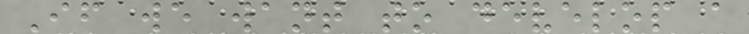If we want to develop a
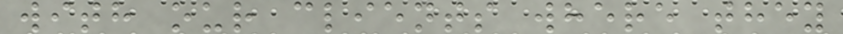with our clients where they
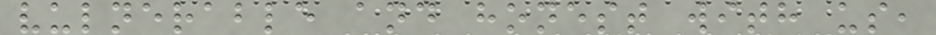vulnerable and honest with us,
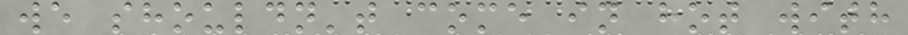we shouldn't come in hot with
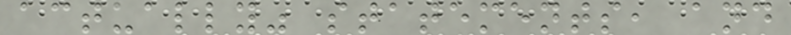actually" statements, and
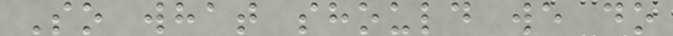So what should we do
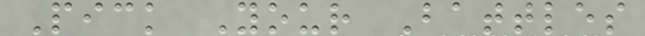Pick Your Battles
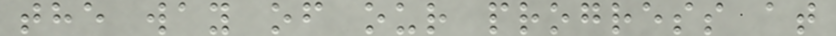the way of our progress at
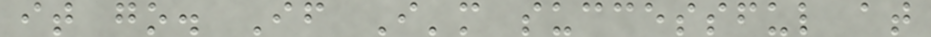it go. If I'm successful at
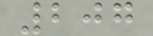207
